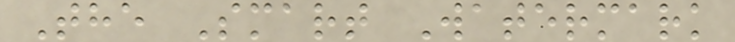The Smart Watermark
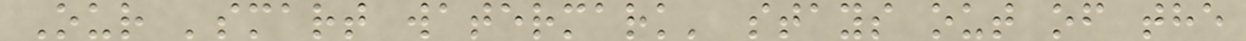Our 'smart watermark' stays out of the
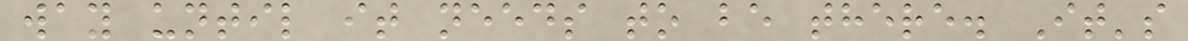way until it needs to be there. It's
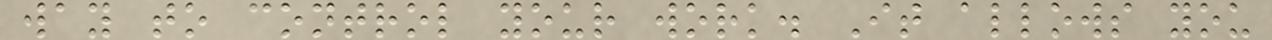way to control your work. It allows you
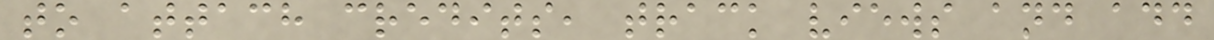to attach credits, track views and add
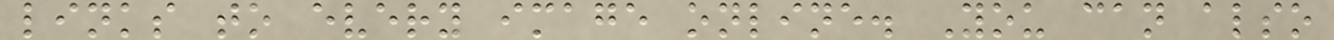links to every image online. You can also
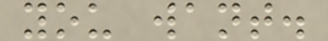you want.
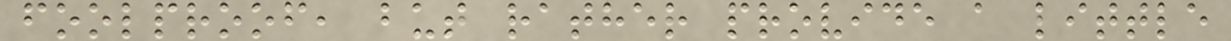foolproof, but rather provide a little
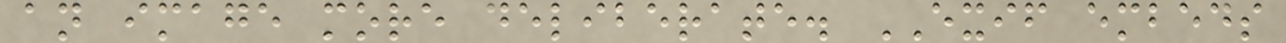an image more deliberate. EXIF embeds
